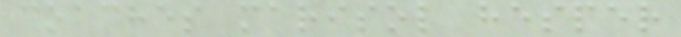coaches marisol hesper
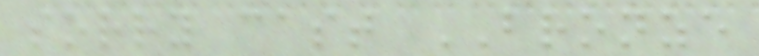sorry cast BRONZE
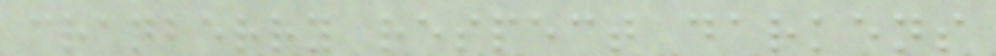cranberry respect darkens
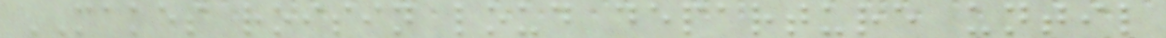MAKES roisin loud departure until
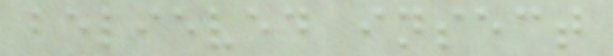believed insect
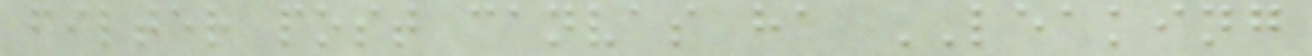filter post canvas ha LEAKING
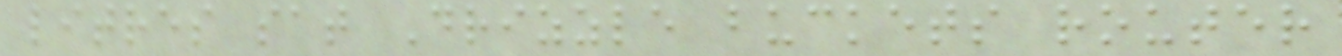litres sat Drizzle buckets router
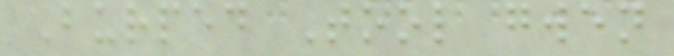Burped Tool gwen
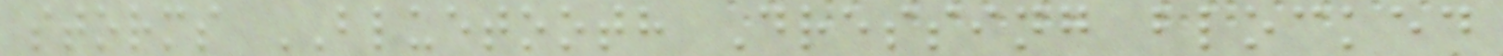storms BLUETOOTH Dressing blocked
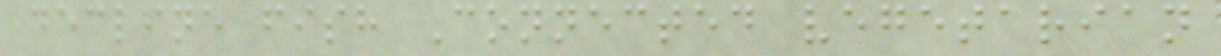decline fish Connected vegetarian
